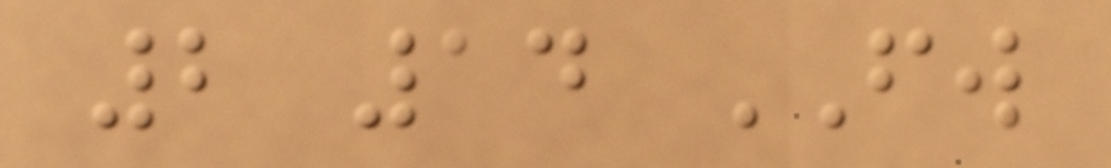2 14 FW
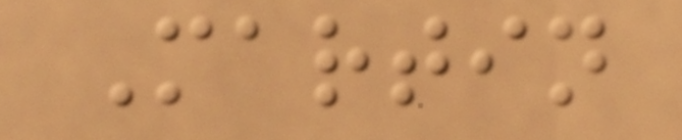Martin
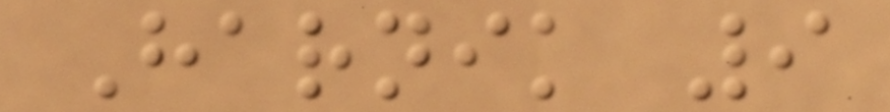Harnik 9
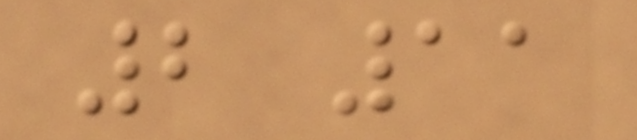2 11
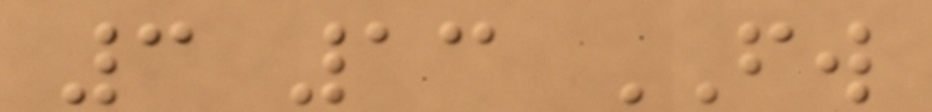3 13 FW
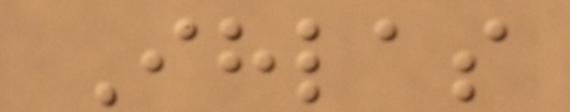Ihlas
